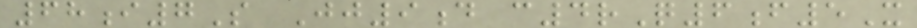68i7S Jj9d c4rQ6f5X
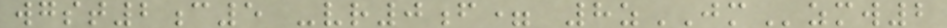wgst2c5 -vr0f= 8zJMzmw2
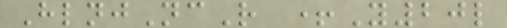HlnjNcR +Y20l
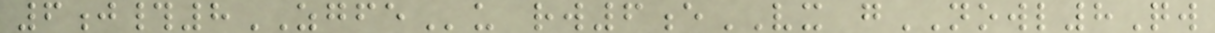6j#8ZGFEu rw6eVX gNOWL8Qw
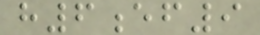h6ef9
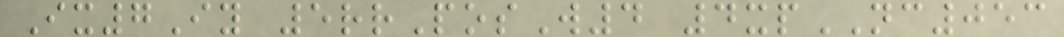Ix7Iy 5rrPosW4 4xpNC053
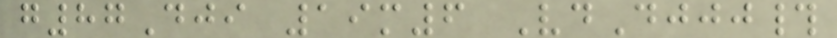g87Dji 19m6 VdDjjj#
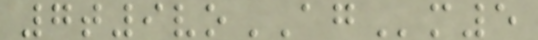7t9voAGm5
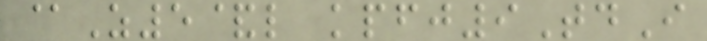@Z5&l kpfj9TdI
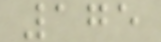175
